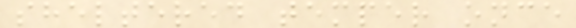sheltered temper once
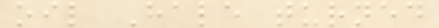oil Hale turned
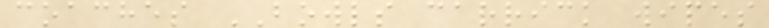coaches BOWLS carrick wipes
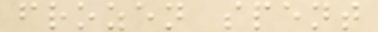frozen spent
